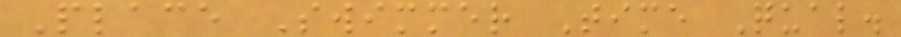Place Swimmer Time Qual.
